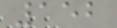152
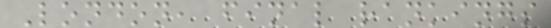London, final rankings
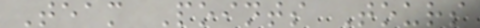Team Points Tours
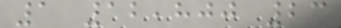1 12,800 23
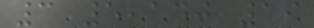3 5,140 19
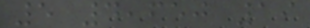5 4,650 19
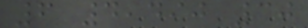6 4,490 30
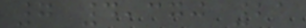7 4,370 21
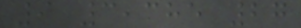9 3,385 27
